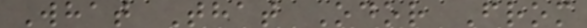What That Odor From
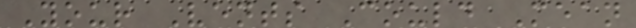Your Vents Could Mean
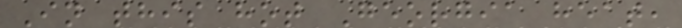In this hot Georgia heat,
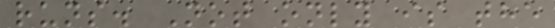runs. Not only is the
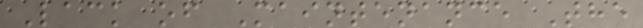Lack of Maintenance The
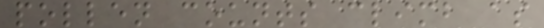pollen counts climb as
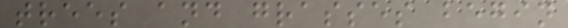trees and grasses begin
